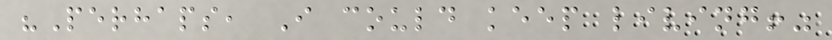"Perhaps, I could keep living!"
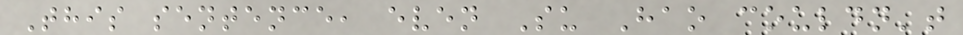This sentence, even Su Hao couldn't
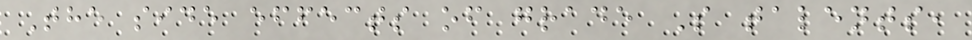The side effects of grade S talents,
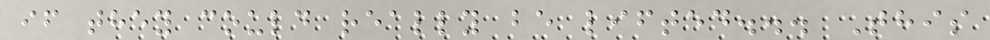if they could really be lifted... This
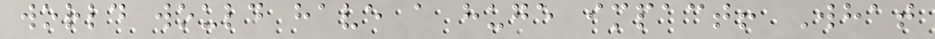world would have a huge impact! What
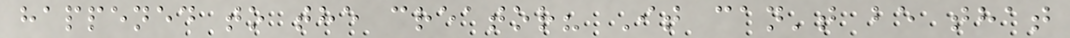happened to the creator? It can't be that
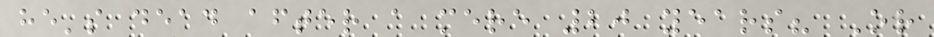he's dead after a mere 20 years? Or
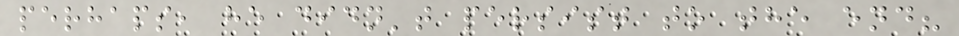perhaps, he didn't persist to the end?
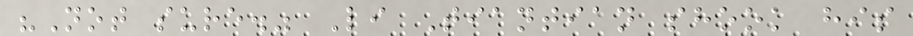"Not sure." Li Tiantian shook his
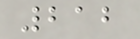212
